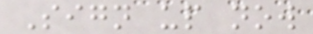Sign up now
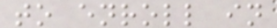to enroll in
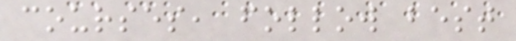courses, follow best
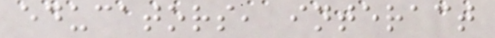educators, interact
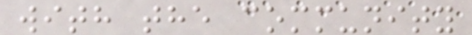with the community
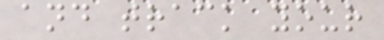and track your
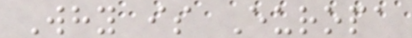Why is Europa
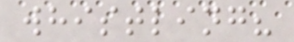whistling?
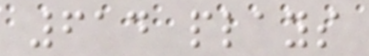614 plays
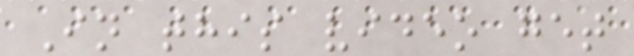In this video get
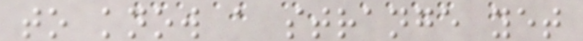to know a strange yet
